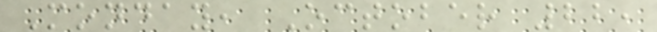Monday, October 22,
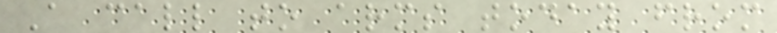A call to arms today from
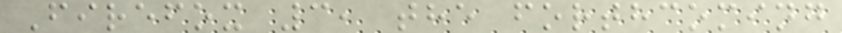Firefox 3, the forthcoming
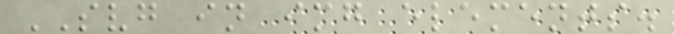SVG in img elements.
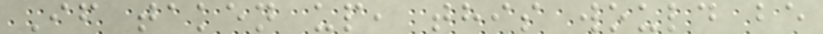If taken up, this would be
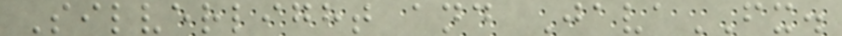Silverlight and JavaFX.
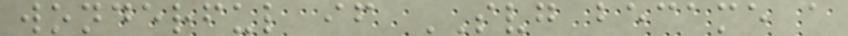wonderful if SVG became a
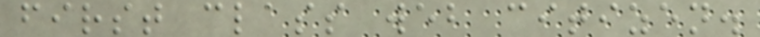first class web citizen.
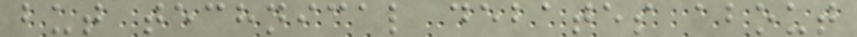but technical debates about
